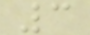3
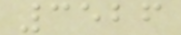3526
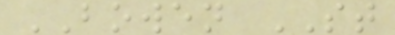BOWEN ST
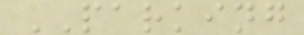PARKING
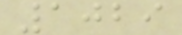1029
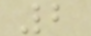2
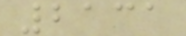2131
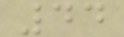44
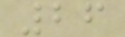26
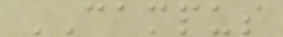CAMPUS
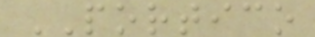PORTICO
